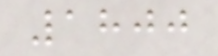1800
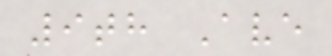9th Ave
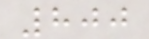800
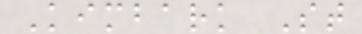Kimbark St
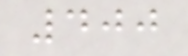400
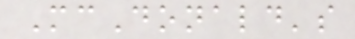McDonald's
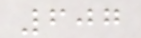607
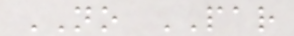NO PAR
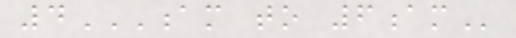4AM TO 6AM
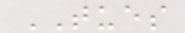TUES
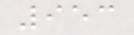953
